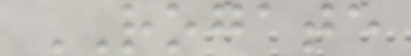ROGATE
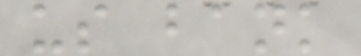us bank
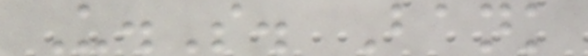U.S. Bank
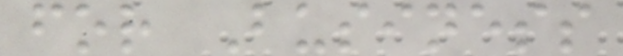for Business
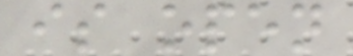is open
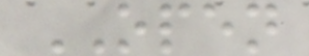OPEN
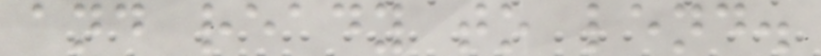and ready to lend.
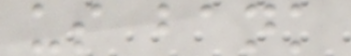us bank
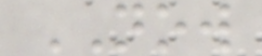NOW
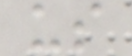us
